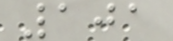101
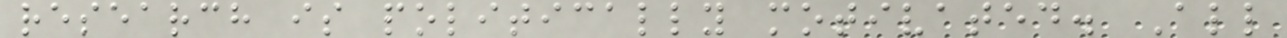research is politically motivated. All
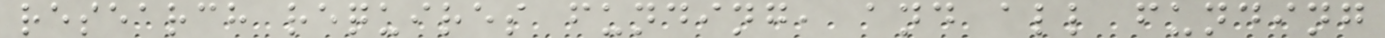research requires funding, and all funding
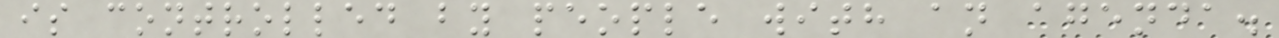is controlled by people with an agenda.
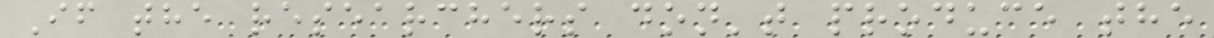If the researchers don't produce the
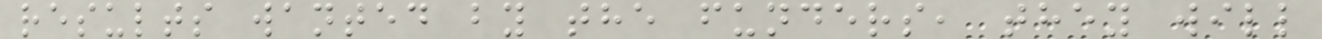results wanted by the funders, they will
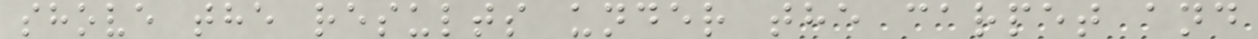shove the results under the carpet and
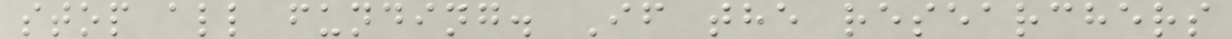stop all funding. If the researchers
